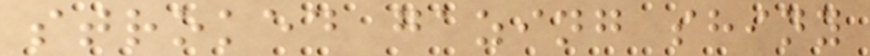stroked gazing shiny
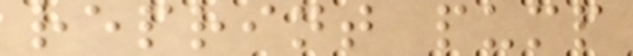reprint pump
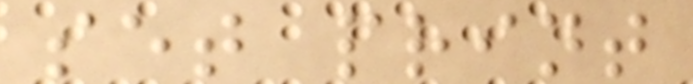set print
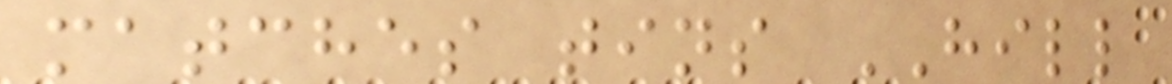matches tins HILL
